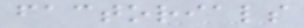factorials
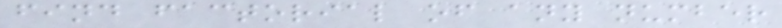find factorial of any number
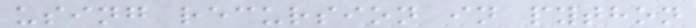using recursion in python
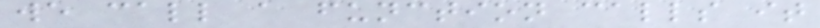we call a function calls it
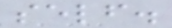self.
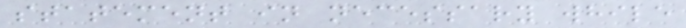statement in necessary while
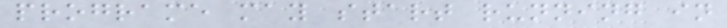programe may start running in
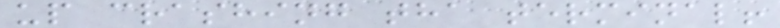up crashing tha terminal!
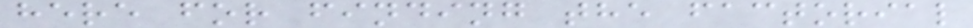here for finding the factorial
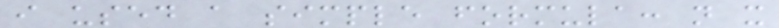i used a simple formula: n x
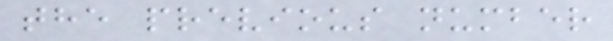the previous number
